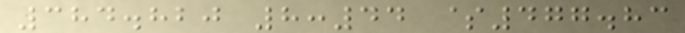384.820 8:44 $477.83
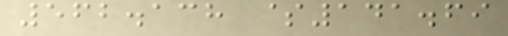562.138 $141.69
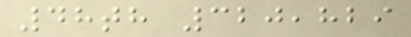48th 320,829
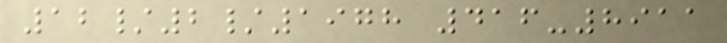12/2/1978 416-8911
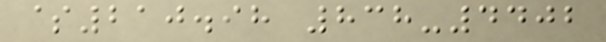$210.98 838-4402
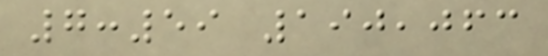7:59 190,063
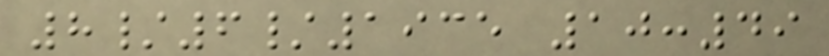8/6/1935 10:49
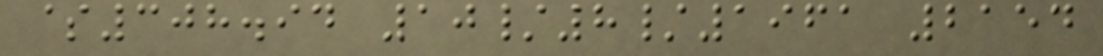$308.94 10/8/1961 2154
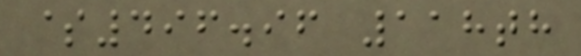$496.96 118th
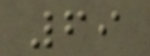69
